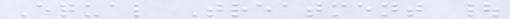Equal Treatment |
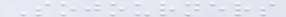Sojourners
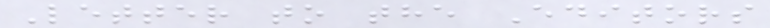Letter to the Editors
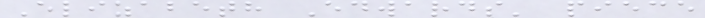Elizabeth Edwards' piece
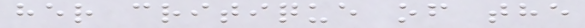her critique of the
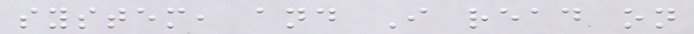system, and I read on
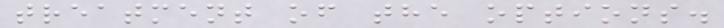treatment of the options.
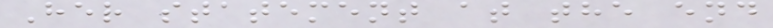Her statement at the end
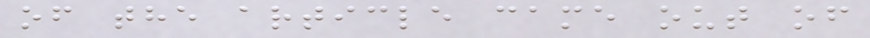of the article came out of
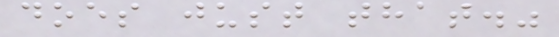does just that."
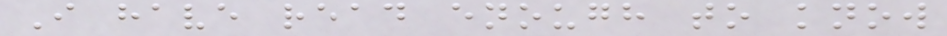I have read enough to know
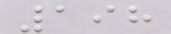198
